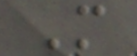M
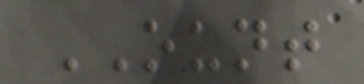OUNT
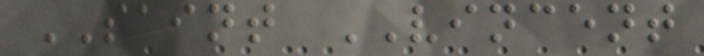SAINT VINCENT
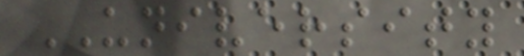UNIVERSITY
